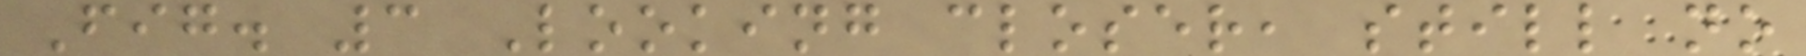Fig. 3 Looking closer, still no
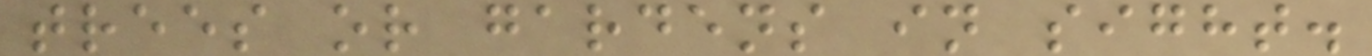trees or gardens in sight.
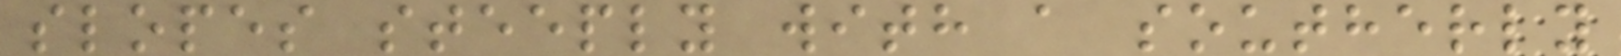slopes steeply with a southerly
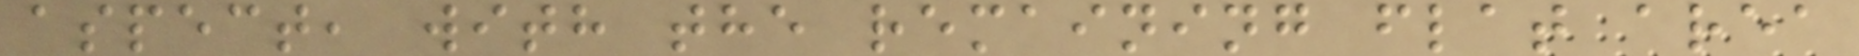aspect, with the remaining flat area
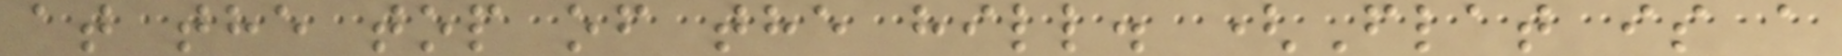at the top of the hill. (Flat is a
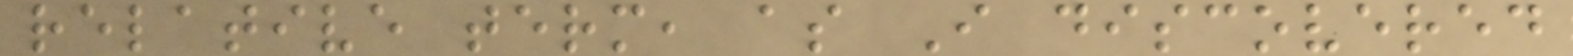relative term, as I discovered
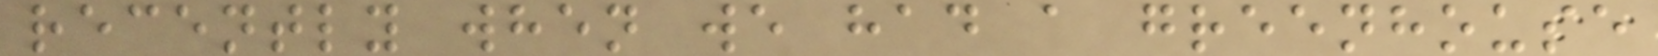recently when we had a greenhouse
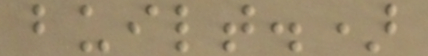built.)
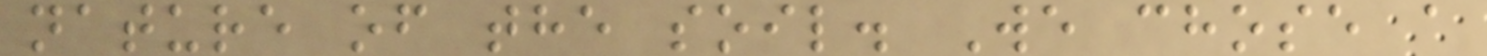nature of the soil. We chose a
